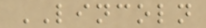LINCOLN
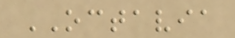OCTAVIA
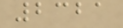2321
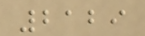2129
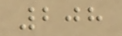208
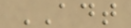ADT
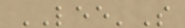LEE'S
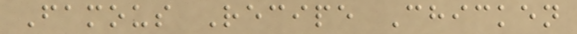Famous Recipe Chicken
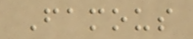Famous
